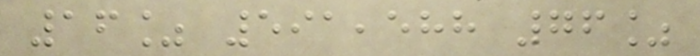16% 591,588 76%
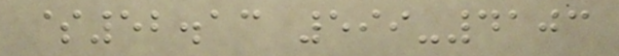$52.13 599-4103
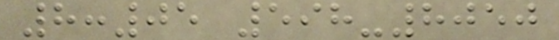8:05 598-8050
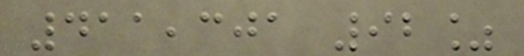411,301 92%
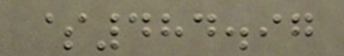$484.97
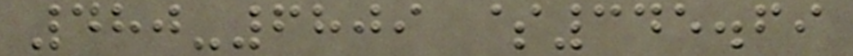480-6809 $345.69
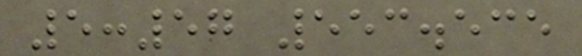5:57 553.535
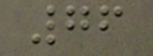76
